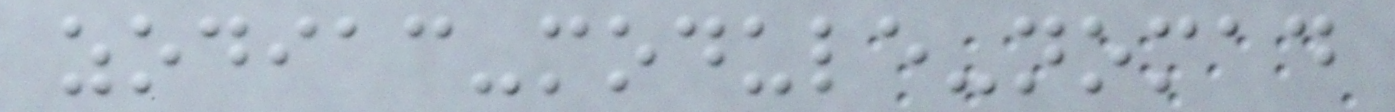zodiac-module-nomad
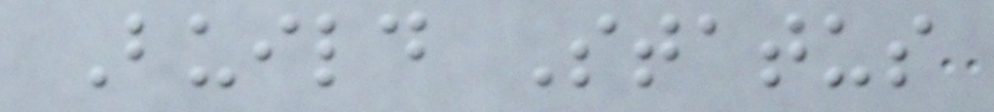Build Status
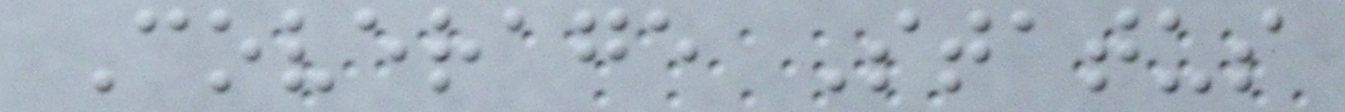Coverage Status
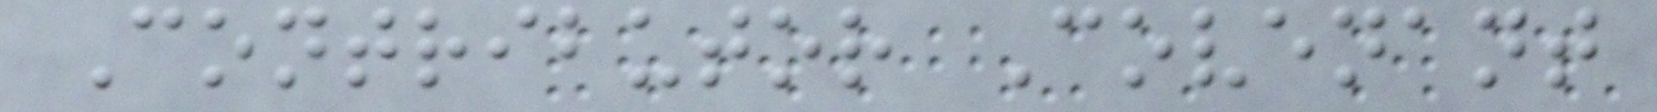Contributor Covenant
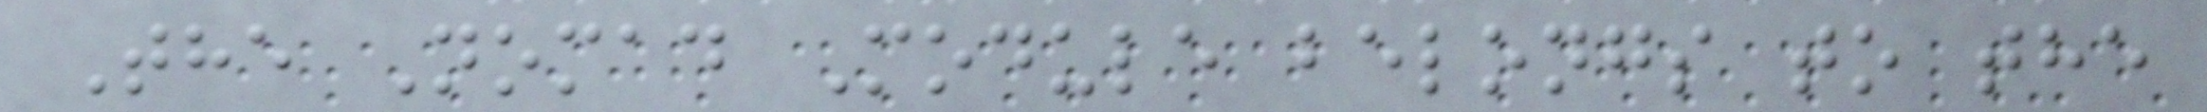The Nomad Module belongs to the
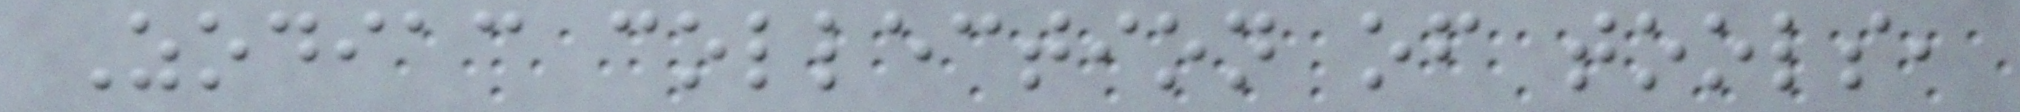Zodiac collection of tools,
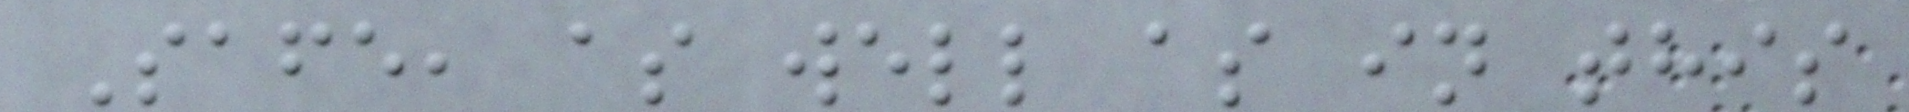Safe, as well as in this
